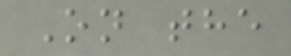On the
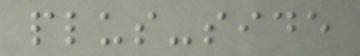plus-side
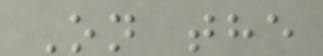On the
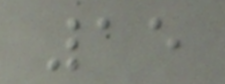15
